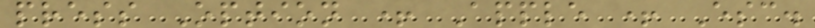press Option + Apple + Esc.
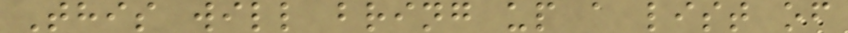This will bring up a list of
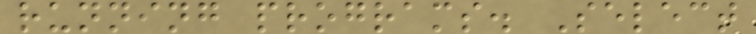running programs. Select
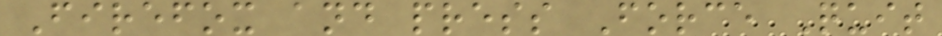Firefox and press Force Quit
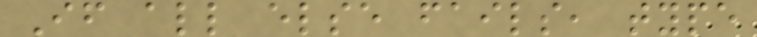If all else fails, type
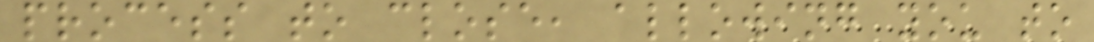process to close, allowing you to
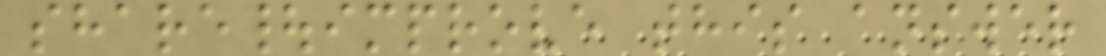share|improve this answer
